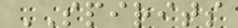SPIRITS
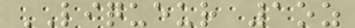LIQUEUR 1oz
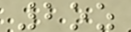2oz
